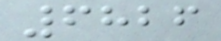6826
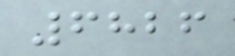6826
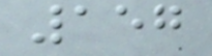157
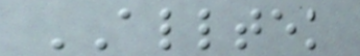ALLTEK
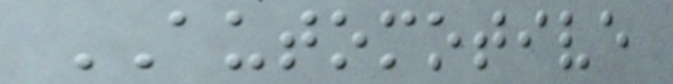AUTOMOTIVE
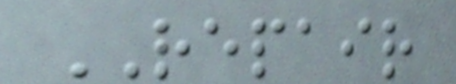REPAIR
